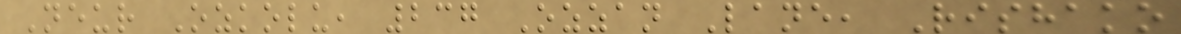Neur Ozkolu, 237 Ozzan Lane, Rishako
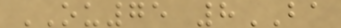OU75 8BA
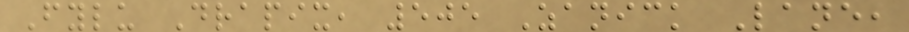Fylu Drapix, 505 Zanick Lane,
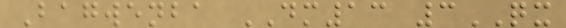Bagwenba DM13 3QX
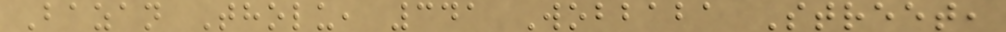Bazan Tholu, 341 Wobbaba Street,
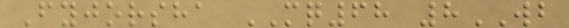Fyjorsha MQ68 8WB
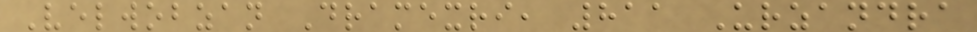Velwobzan Dramexri, 811 Urzandra
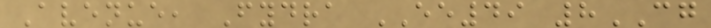Avenue, Fydra EE49 8CG
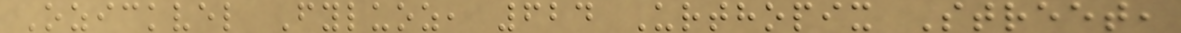Ozickvel Fyluoz, 624 Urthopix Street,
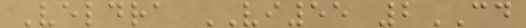Veldra VI55 2CD
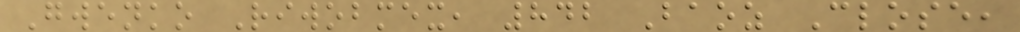Gwenko Riwobmex, 842 Baoz Close,
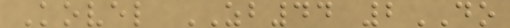Kovel ZB44 2DO
